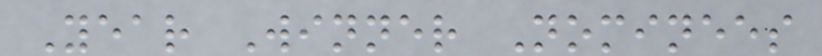Year Winner Nominees
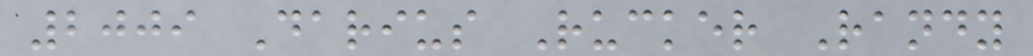2009 Darius Rucker Randy
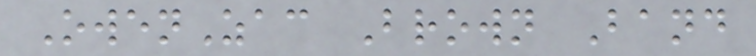OwenZac Brown Band
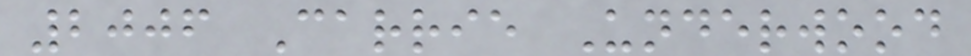2006 Carrie Underwood
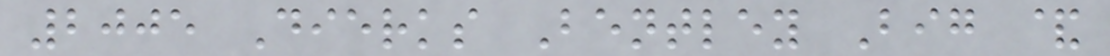2005 Dierks Bentley Big &
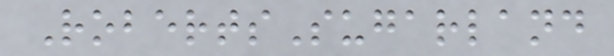RobertsSugarland
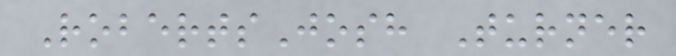RobertsJosh Turner
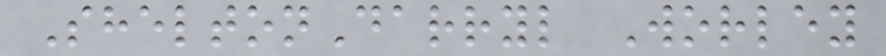SheltonDarryl Worley
